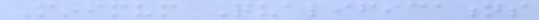Minimum Qualifications
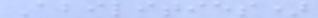Abilities)
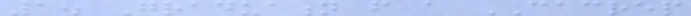1. Graduation from a CACREP
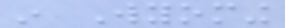in Wyoming
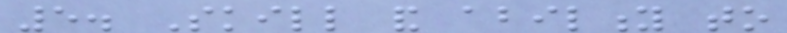5. Skill and ability to
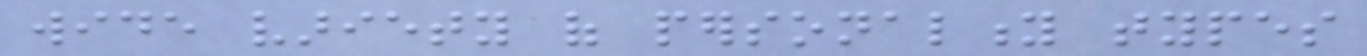wide variety of personality types
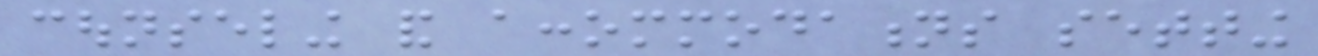counseling and accommodations setting
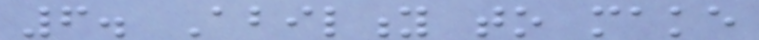6. Ability to make
